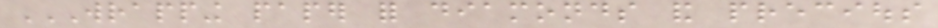WRAPPING PAPER FOR DIAMONDS AND PRECIOUS
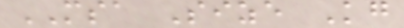MSA Size Kg
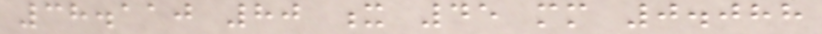38.110 80 x 45 mm 0.088
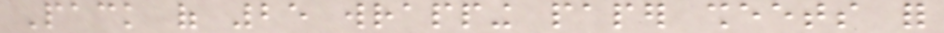Pack of 25 wrapping paper sheets for
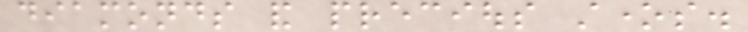diamonds and precious stones.
